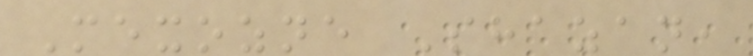Mexozne Shazan,
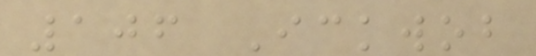106 Ickwob
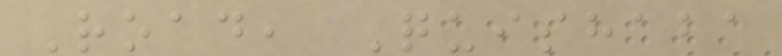Road, Quishaba
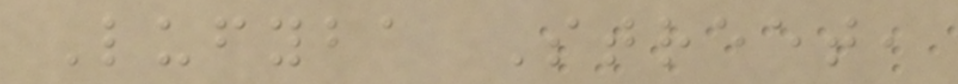Lufyba Street,
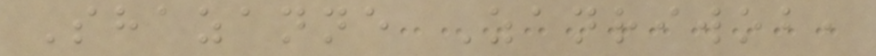Shazanne Zanriwob,
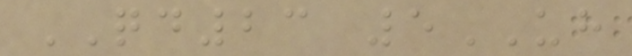QD23 5UH
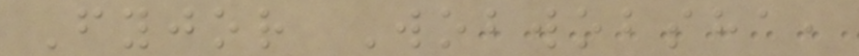Fyjor Wobwobsha,
